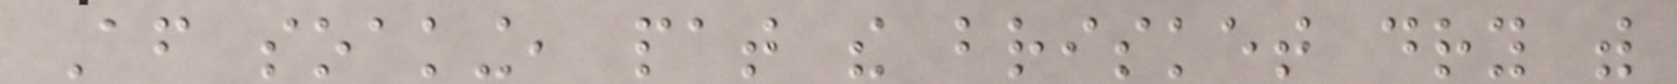After soaking, pat the brisket dry with
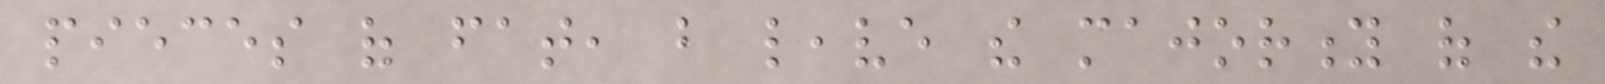pieces of fat, but leave the majority of the
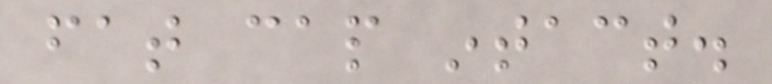fat cap intact.
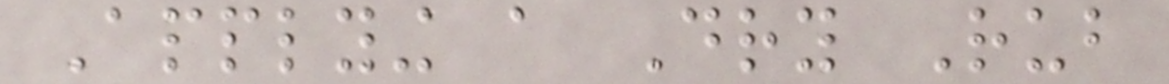Applying a Dry Rub
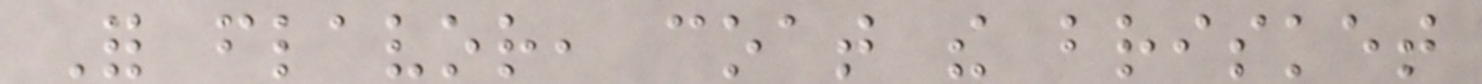For flavor, coat the brisket
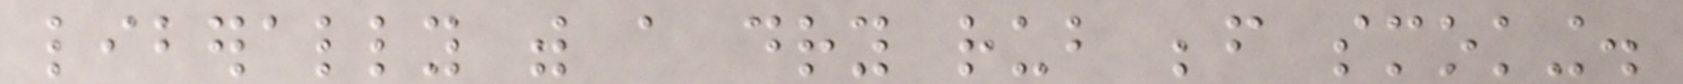liberally with a dry rub before smoking.
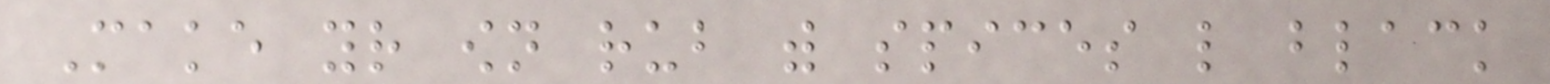Make your own rub with spices like black
